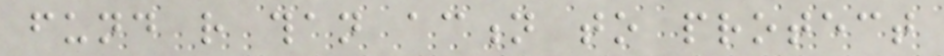fund rather than action to protect
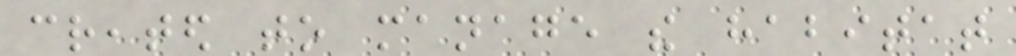created to manage the habitat
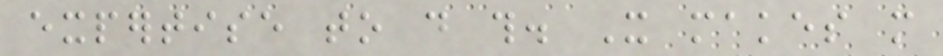expertise to do this. It makes more
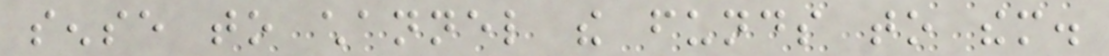sense to channel the funds to them.
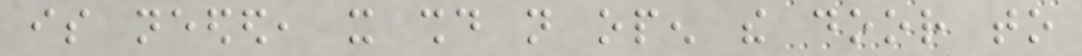is needed, it should not open the door to
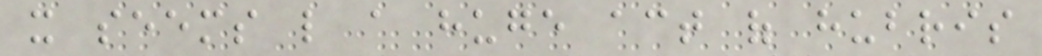it seems like a huge act of hubris
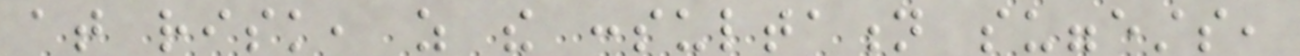at risk, as the consultation suggests,
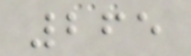265
